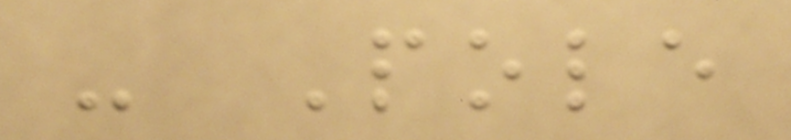- Pole
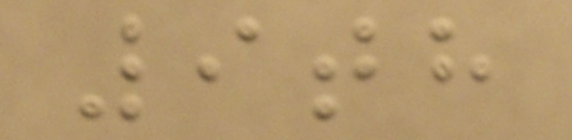9th
